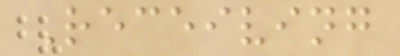Receiving
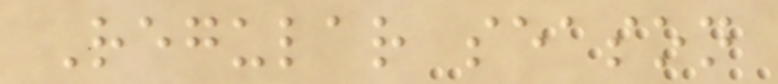Regular season
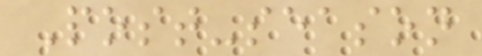Post-season
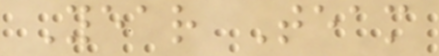Year Team
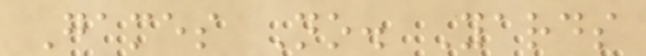Games No. Yards
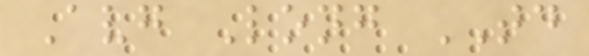Avg Long TD
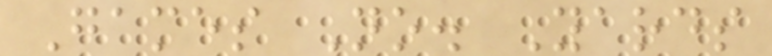Games No. Yards
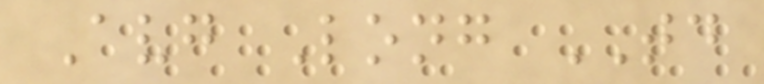Avg Long TD
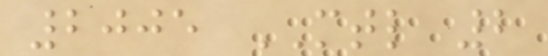2005 MTL 2
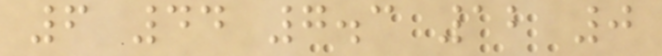6 44 7.3 12 0
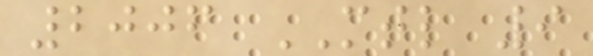2006 MTL 9
